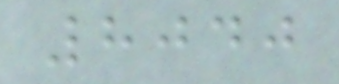8040
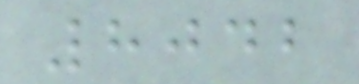8042
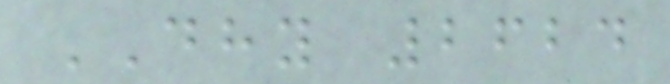DHY 2624
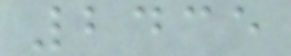2435
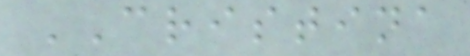CRISTINA
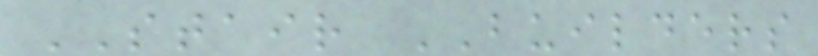STAIR BUILDERS
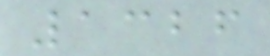1326
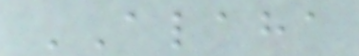ALAHA
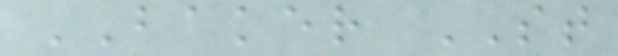BAKER ST
